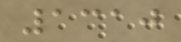1310
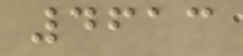4613
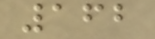162
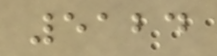5124
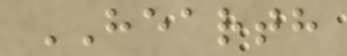HEARTH
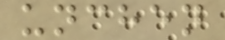unchen
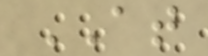AT
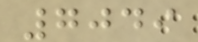7049
